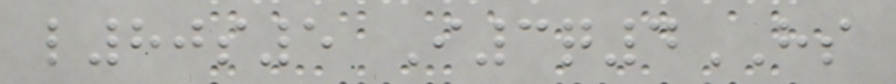l80s5 I3q4HS
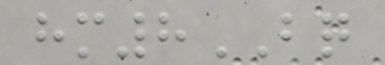hm8BQ
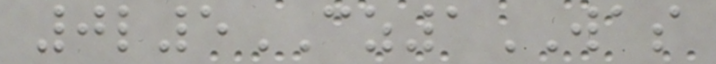0l5CZ1WAS
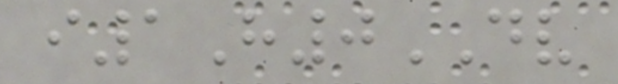i1H0DV
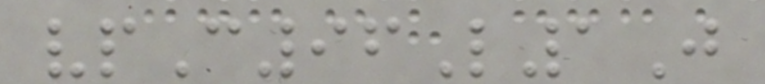vpC96L1J
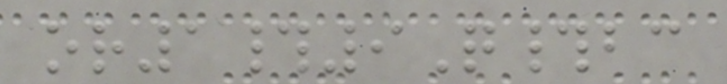or1#9Q#bc
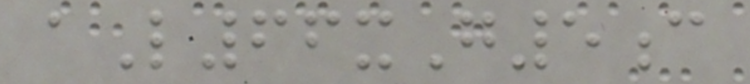aL66xG5c
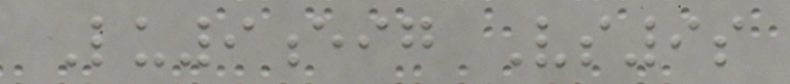Lu9eig Vs9s
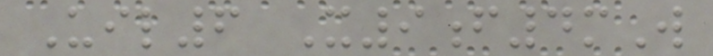Uil6 X9f4mW
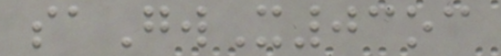saGwX03oc
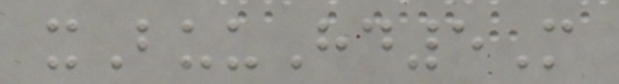xBuuHd5M
